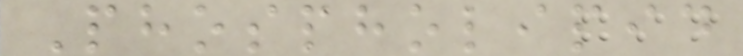Phospholipid
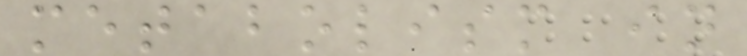metabolism in
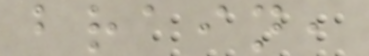brain,
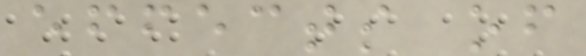effects of
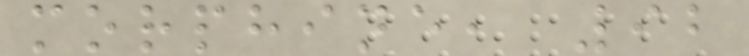morphine, 92
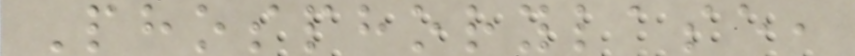Phosphorylase,
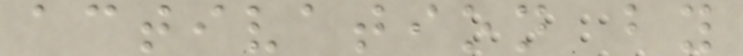activation by
